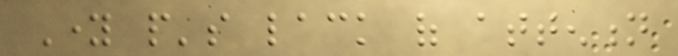Young people's lack of attention
